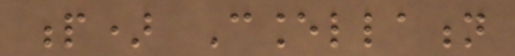p) Cancellation
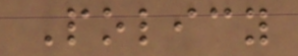Policy
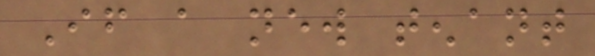If a new tenant
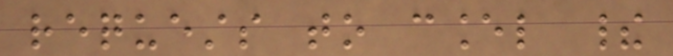requests to cancel their
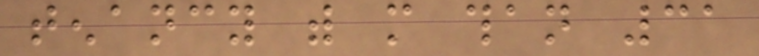tenancy with more than 31
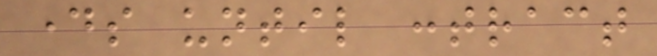days until contract
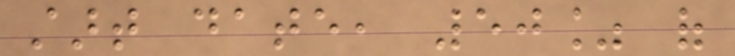start date, 50% of
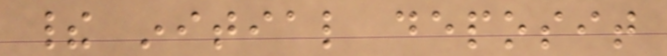their initial deposit
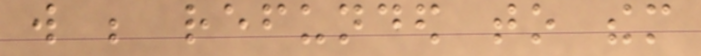will be refunded to them
